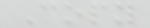Copy
